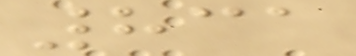831
